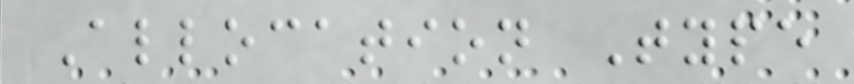Allocation Type
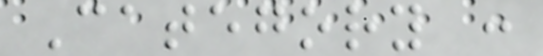Category :
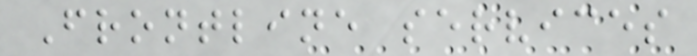Frontline services
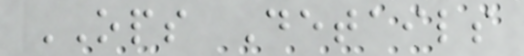OPS Details
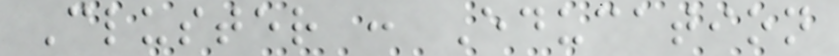Cluster : Education
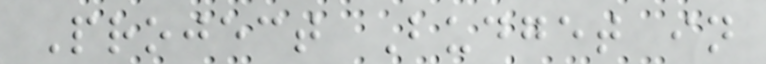Project Budget in
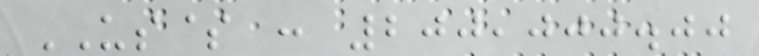US$ : 200,000.00
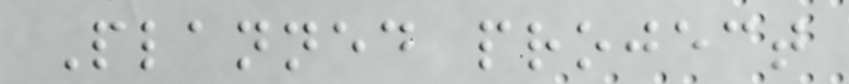Planned project
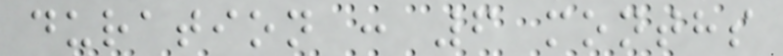duration : 6 months
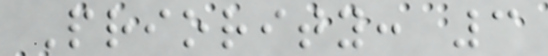Priority: 3
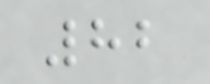82
